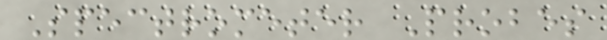Spectrometer Probes
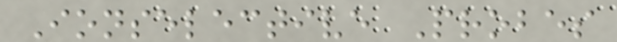Ionselective Probes
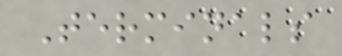Terminals
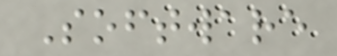Software
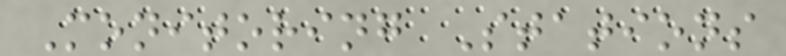Monitoring Stations
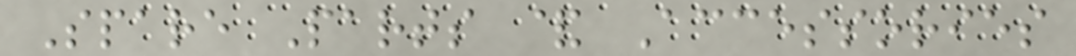Spare Parts & Accessories
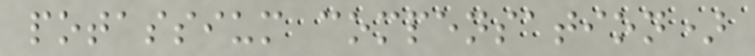potassium compensation)
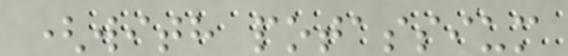(with potassium
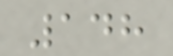148
